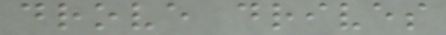drove drives
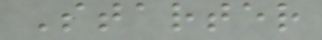Starter
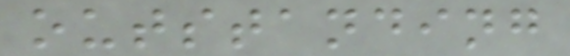outstanding
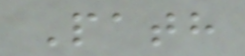Path
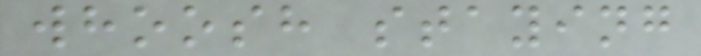whoosh staying
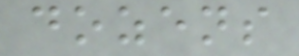dozens
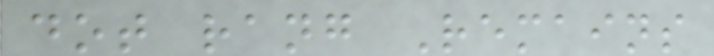dot rang Remains
